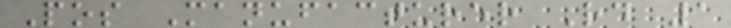Pos Manufacturer Rd 1
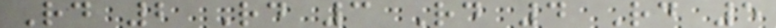Rd 2 Rd 3 Rd 4 Rd 5
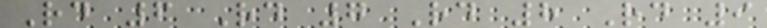Rd 6 Rd 7 Rd 8 Rd 9
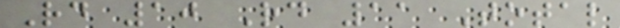Rd 10 Rd 11 Total
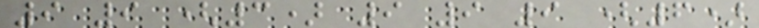9 9 (3) 9 9 9 (6)
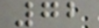72
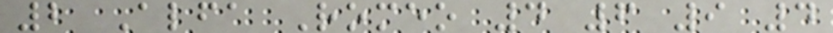2 Alfa Romeo 4 6 9 4
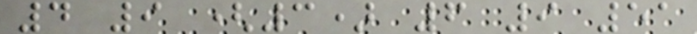4 9 (3) 6 9 51
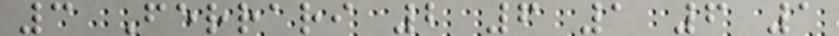3 Ferrari 2 6 1 6 1
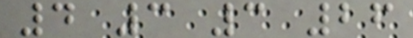4 3 3 26
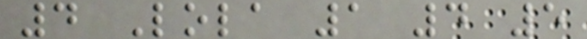4 Lola 1 4 5
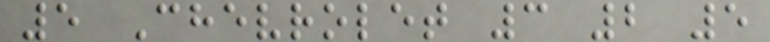5 Chevrolet 3 2 5
